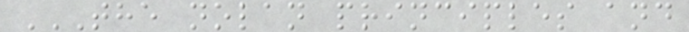THE NOLAN PRINCIPLES AND
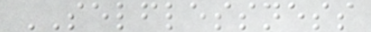SELFLESSNESS
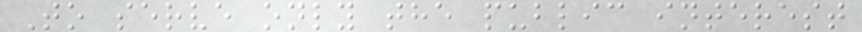To serve only the public interest
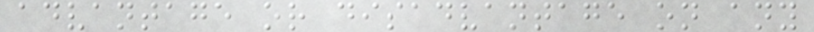advantage or disadvantage on any
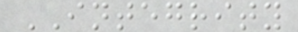INTEGRITY
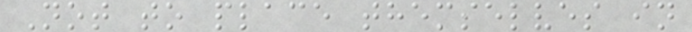Not to place themselves in
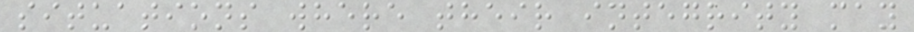situations where their integrity may
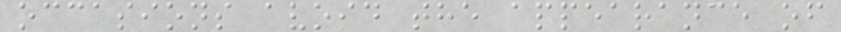occasions avoid the appearance of
